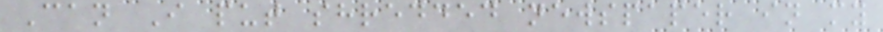Can I put shredded newspaper in my
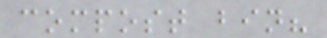compost bin?
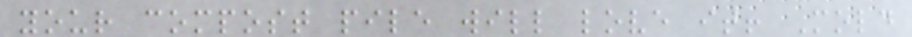your compost pile will love it! Mold
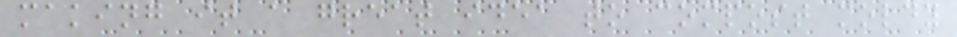making it a great idea to compost moldy
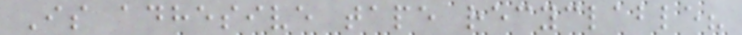Is adhesive tape recyclable?
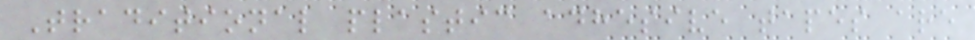Traditional plastic adhesive tapes are
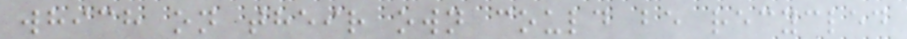which on their own could be recycled
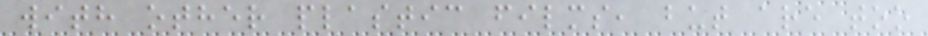with other plastic films, but are too
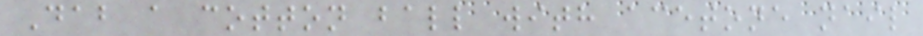Dab a cotton ball with acetone nail
